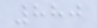880
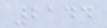2144
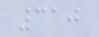310
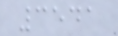3541
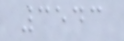3543
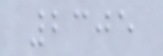2305
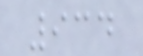934
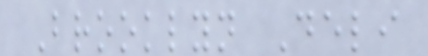Brooklyn Deli
